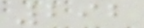292
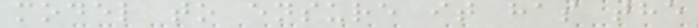model to ensure it has the
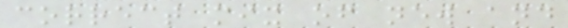correct mix of new and
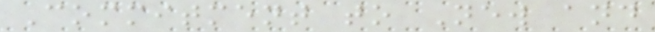Commitment to New and
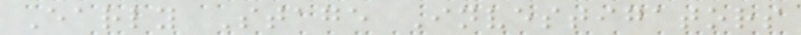Early Stage Investigators
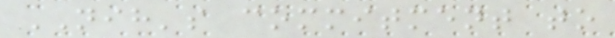NIH's commitment to
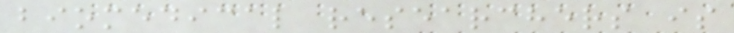biomedical researchers is
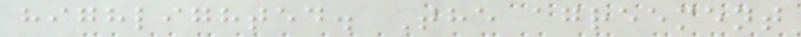highlighted. The agreement
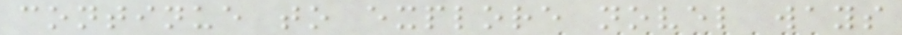continue to explore novel ways
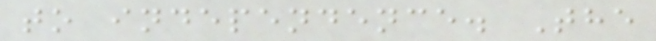to independence. The
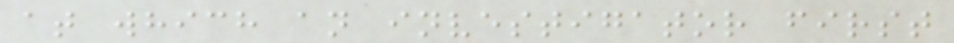at which an investigator first
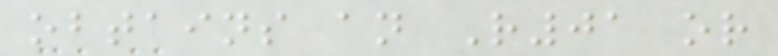obtains an R01 or
